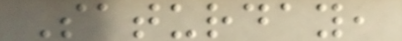Saturday,
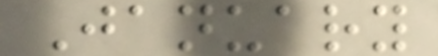January
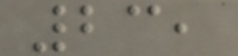23,
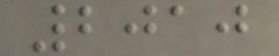2010
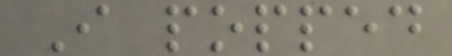I popped
